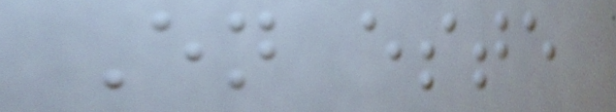En este
